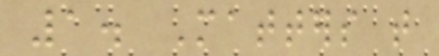1. Matters that
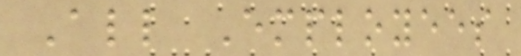All Employees
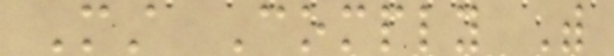Must Comply With
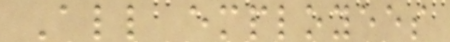All employees
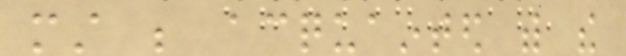must be acquainted with the
